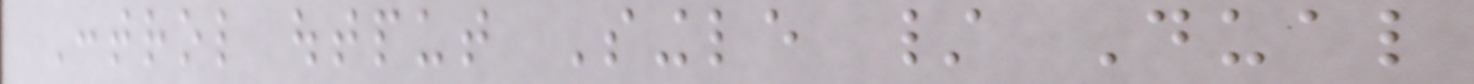Control output Single / Dual
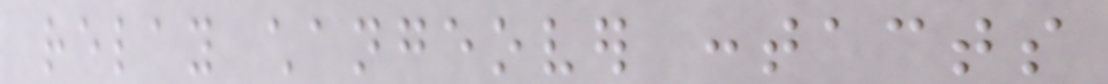relay changeover contacts
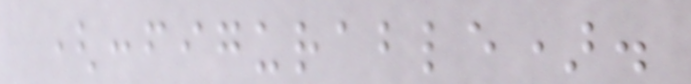(configurable).
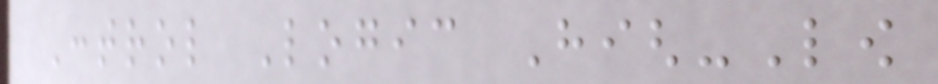Control Logic High-Low
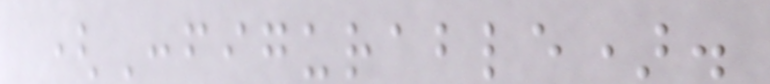(Configurable).
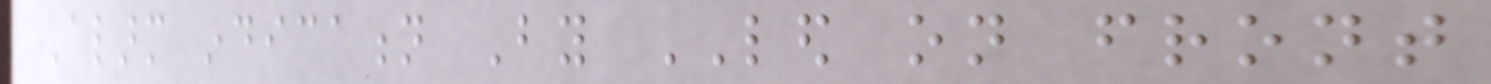Alarm indication By LED on front
